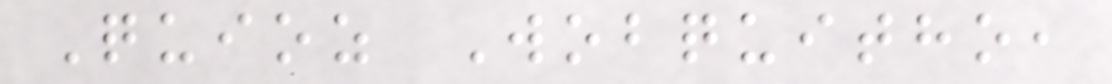Quioz Wobquitho,
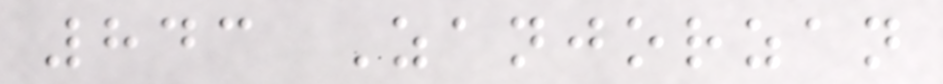843 Zanjorzan
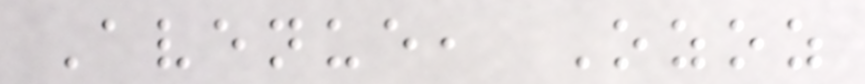Avenue, Ozoz
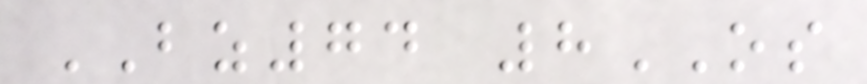BZ74 8OS
